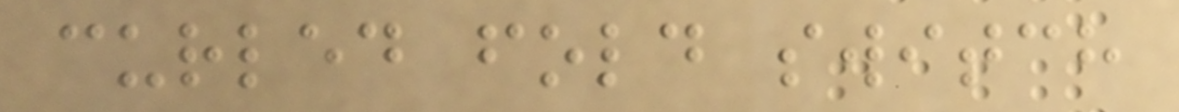curled fold switch
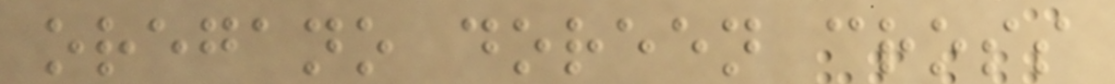oregano doreen cross
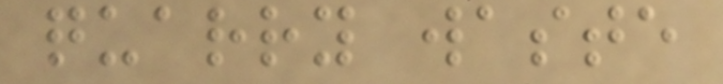quarry waste
